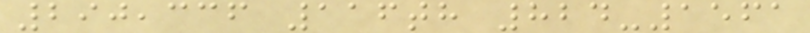290,336 116th 824-1561
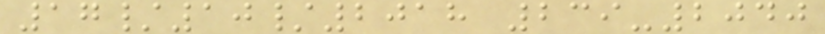17/10/2018 239-2040
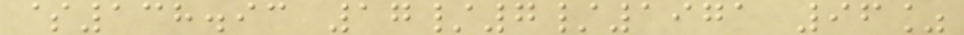$138.93 17/7/1971 96%
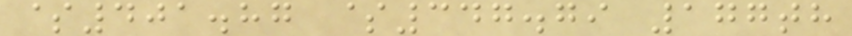$401.87 $347.79 177th
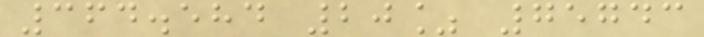364.584 20% 75743
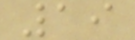19
